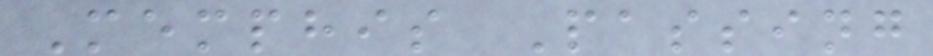Memphis Passing
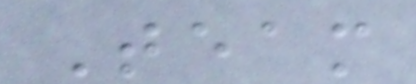Team
